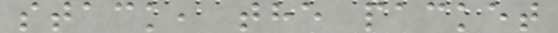stack, the packet
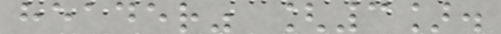header" [3].
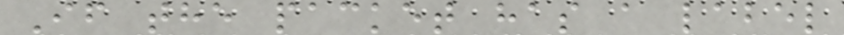If the packet has a label
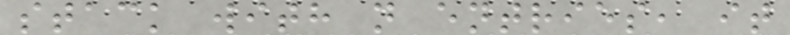stack with n entries, it
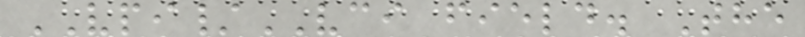VPI/VCI field. The
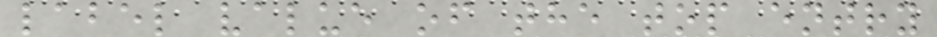label value of the top entry
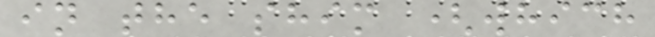in the shim (which
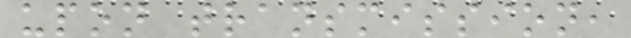upon transmission,
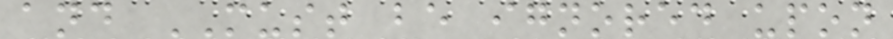and MUST be ignored upon
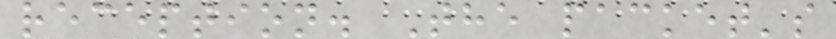reception. The packet's
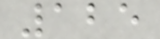125
